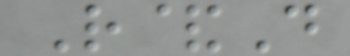R&D
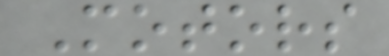Motors
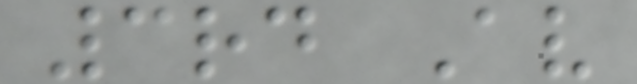3rd Av
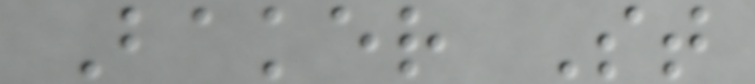Baker St
